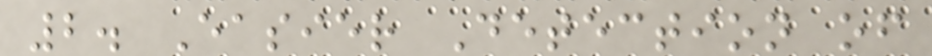2. Easier Detection of
